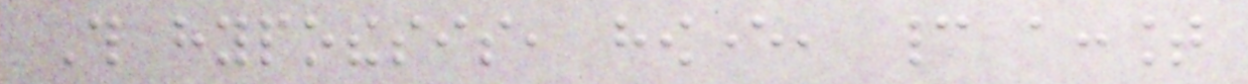This hypothesis, however, cannot account
